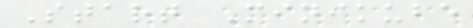Start Minikube
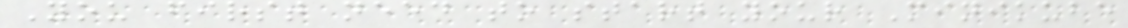You first need to start your Minikube
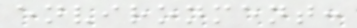environment:
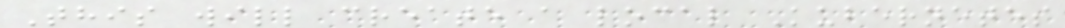This will create a local Kubernetes
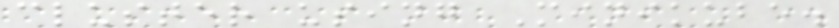cluster using Minikube.
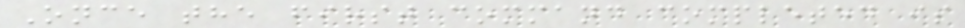Once the first command completed is
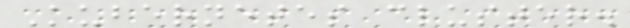Kubernetes cluster.
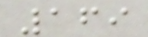169
